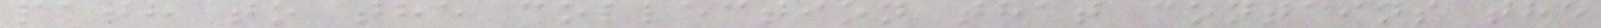path to the collection that contains the
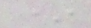*
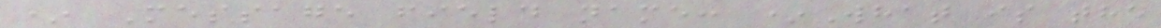* Message field name: *What is the
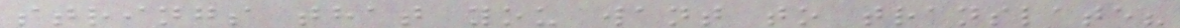strings that you want to translate?
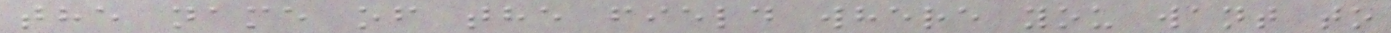the name of the field where you want to
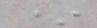*
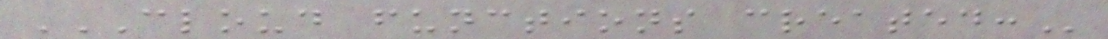CLOUD FUNCTIONS CREATED:
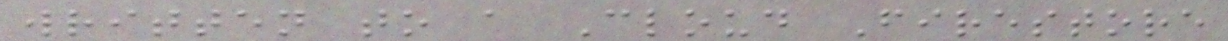written to a Cloud Firestore
